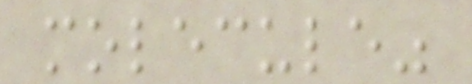molecule"
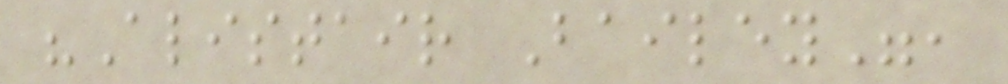"Alistair Bailey",
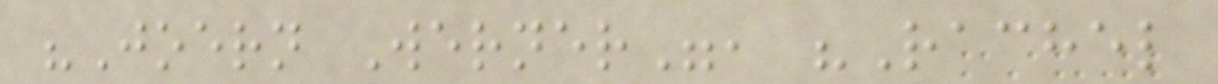"Joern Werner", "Rachel
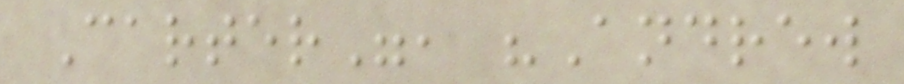Carter", "Andrew
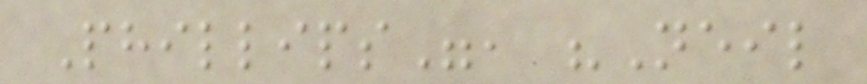Phillips", "Neil
